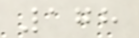178
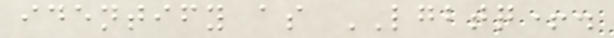identify as LGBTQ+.
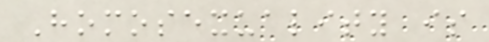Homosexuality is
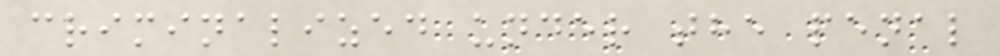criminalized under the penal
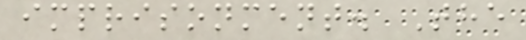imprisonment. The
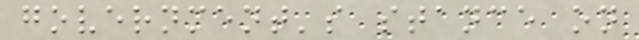government's stance on
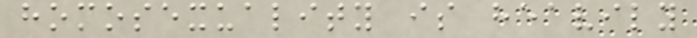homosexuality is heavily
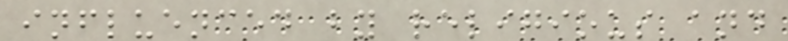influenced by religious and
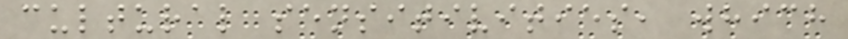cultural sensitivities, which
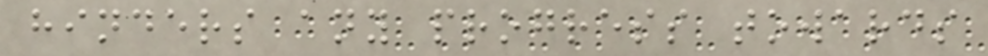hinders any progress towards
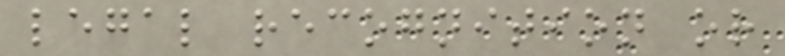legal recognition or
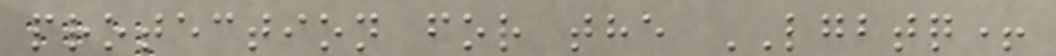protection for the LGBTQ+
